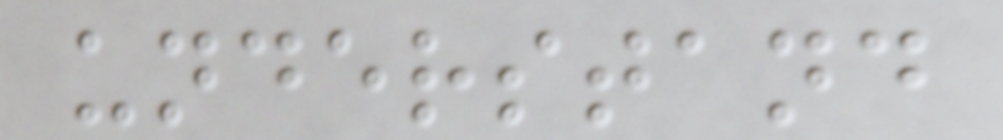understand
